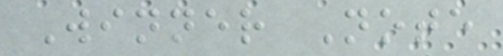Winner Note
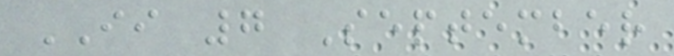II 7 September
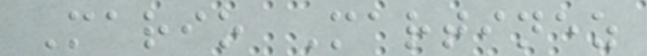Mario Martinez
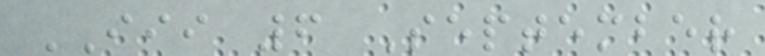III 6 September
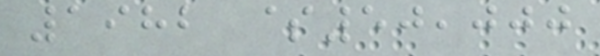1982 $50,000
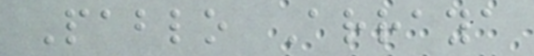Pablo Arraya
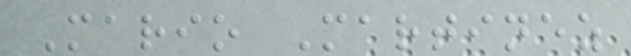Mario Martinez
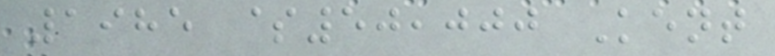1985 $50,000 Kent
